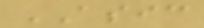ASIC
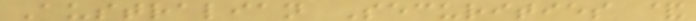Australian Securities &
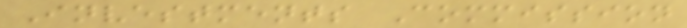Investments Commission
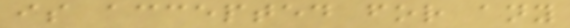is accepted for any
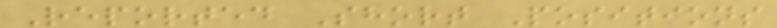Reported Short Positions
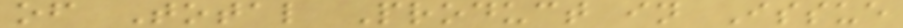of Total Product in Issue
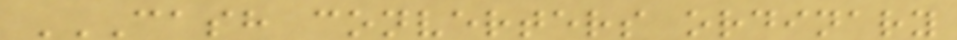CASH CONVERTERS ORDINARY
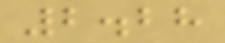2.28
